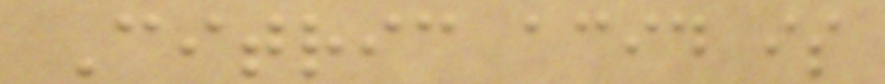Citric acid is
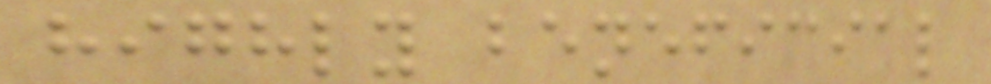highly beneficial
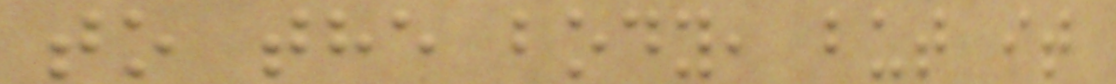to the body, but it
